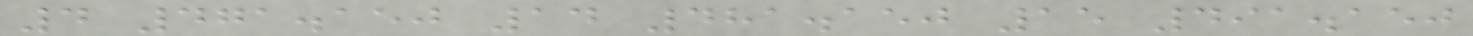4 471.150 14 481.150 15 491.150
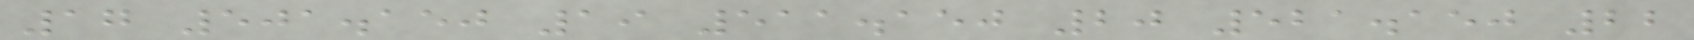17 501.150 19 511.150 20 521.150 22
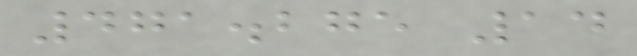471.275 14
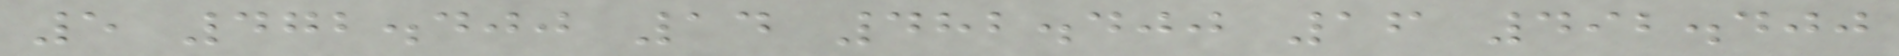5 472.400 14 482.400 16 492.400
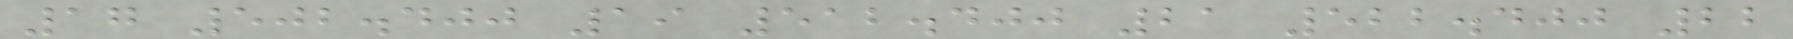17 502.400 19 512.400 21 522.400 22
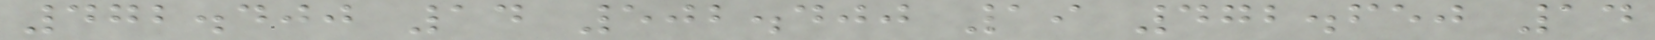472.400 14 502.400 19 472.650 14
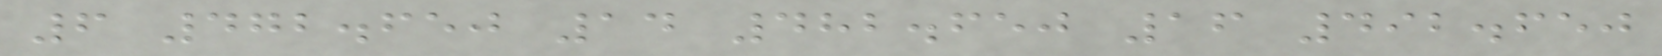6 472.650 14 482.650 16 492.650
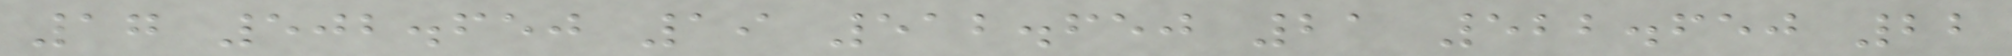17 502.650 19 512.650 21 522.650 22
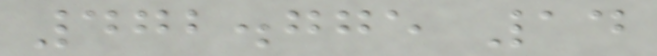472.775 14
